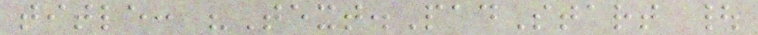title: "Text.PadStart |
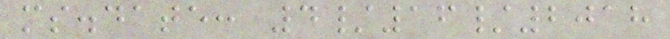ms.date: 4/16/2018
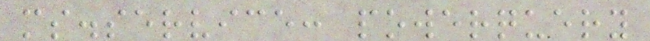ms.service: powerquery
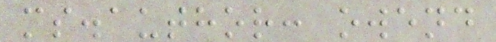ms.author: owend
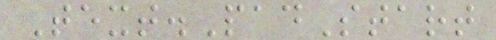Text.PadStart
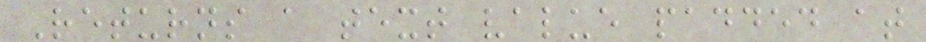Returns a text value padded at
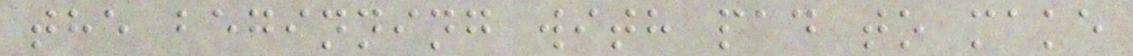the beginning with pad to make
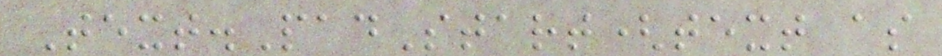Text.PadStart(text as
